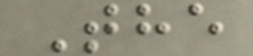The
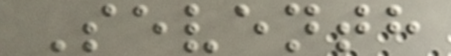Seventh
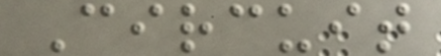Circuit
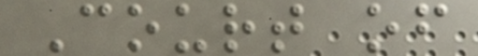Court of
